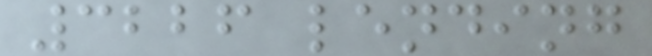3226 lending
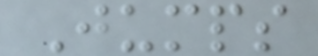Jumps
